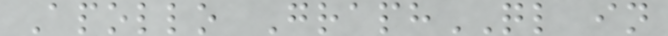Apollo GraphQL in
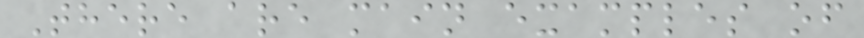There are main examples of
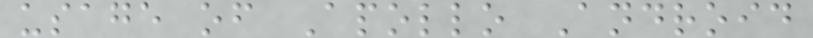usage of Apollo Android
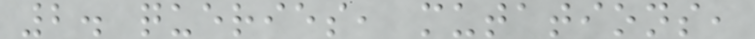2. queries, mutations,
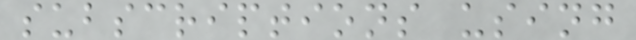subscriptions using
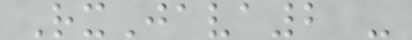RxJava2 -
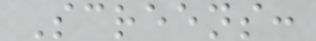Screens:
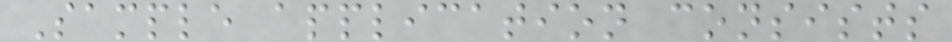Sample application consists
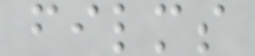films
